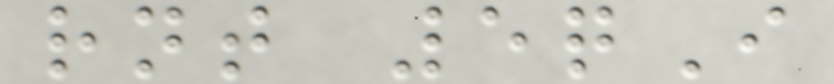rnt 5qI
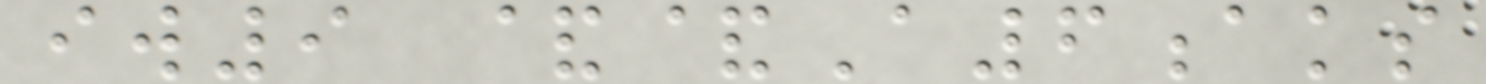iw9 &&A6aks
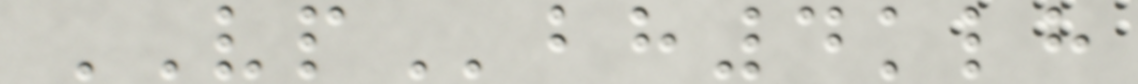VPbh4klh
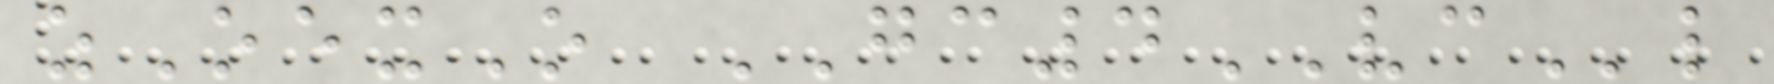zOexO GC4VCl
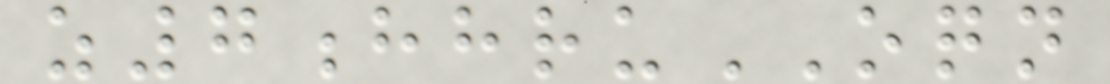z7hhruOQN
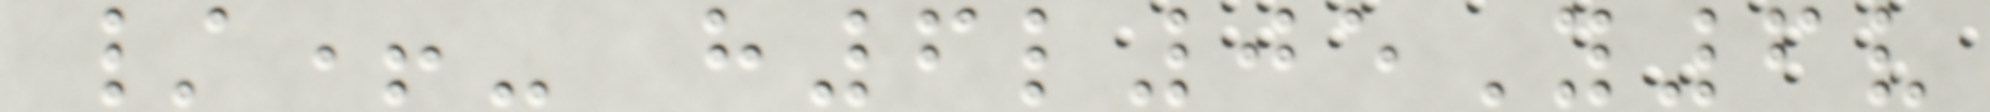/+- h6l05Y6v
